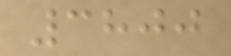3800
